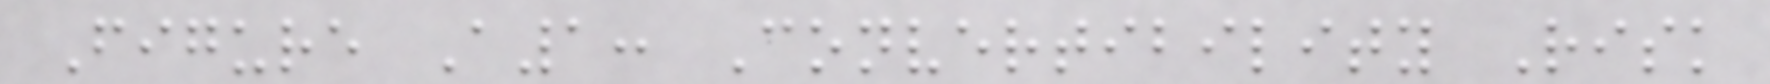Figure A1: Convertibility Risk
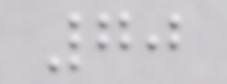70
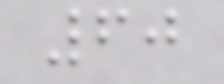60
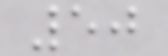50
